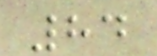84
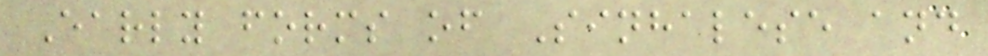Early forms of Sinhalese and
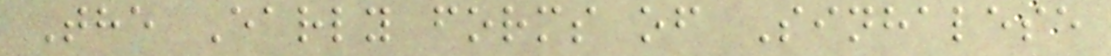The Early forms of Sinhalese
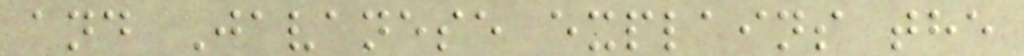and Javanese explains the
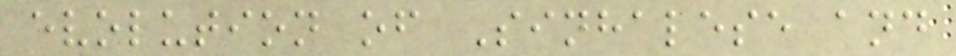evolution of Sinhalese and
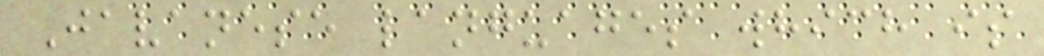Javanese languages which is
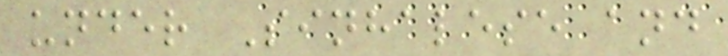under Sinhalese and
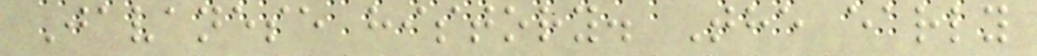Javanese history. The early
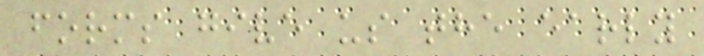forms give us the early
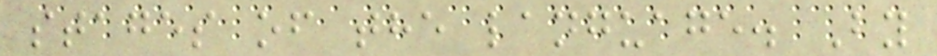stages of the language. By
